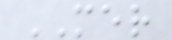MER
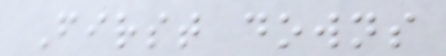First downs
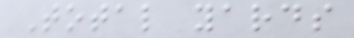Total yards
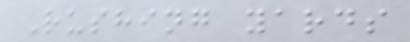Rushing yards
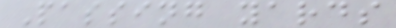Passing yards
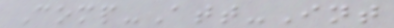Comp-Att-Int
